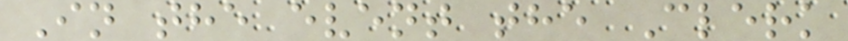In the event the Clerk
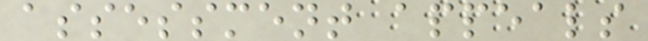assessment appeals
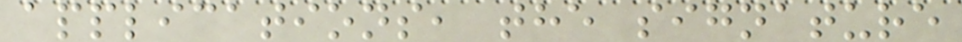applications, the signature
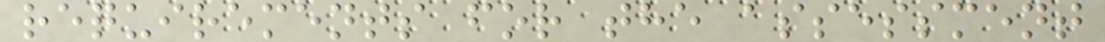requirements for the assessment
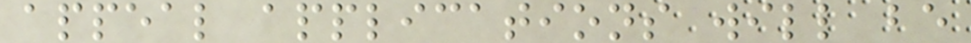appeal applications will be
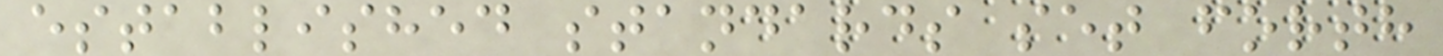established standards set forth
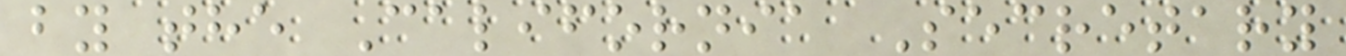by the California Secretary
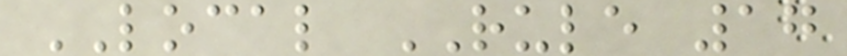LOCAL RULE 17
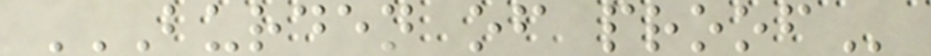BURDEN OF PROOF
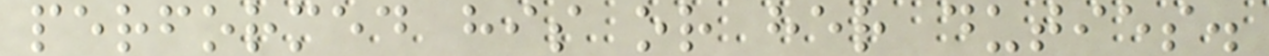performed his or her duties.
